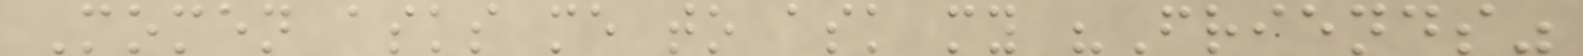Momen asks me to ask my "Friends"
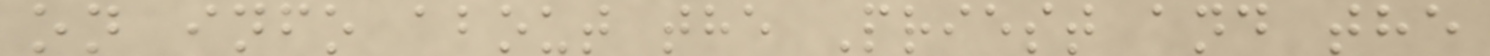on info about the Priest and the
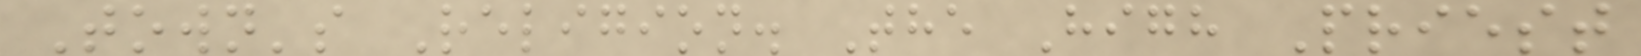Town's Religion. The High Priest
